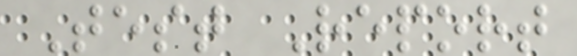Test Report
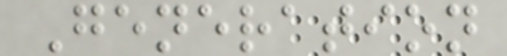Generation
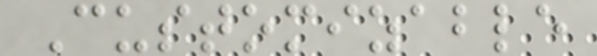Customizable
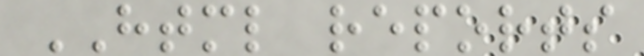HTML reports
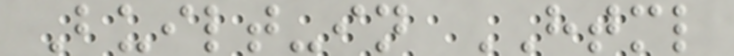Built-in HTML
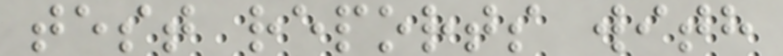test reports with
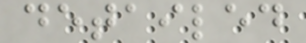detailed
